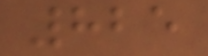825
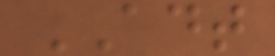ADT
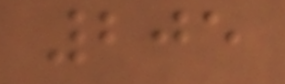205
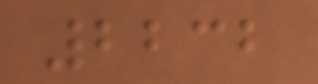2232
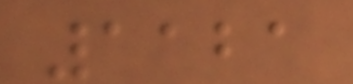1121
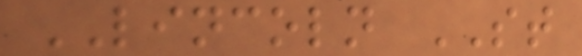LINCOLN ST
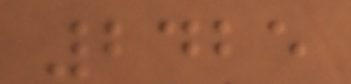2425
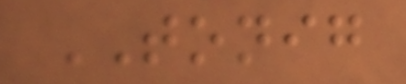TONIG
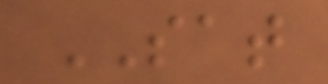SAT
